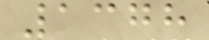1378
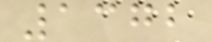1372
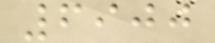6900
